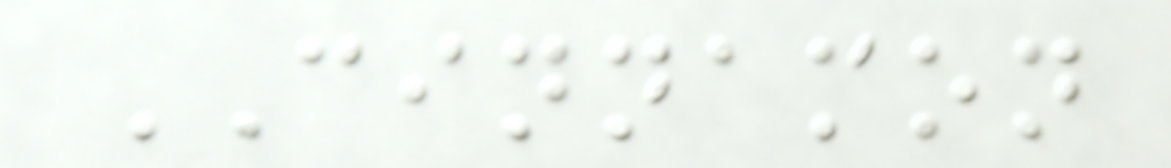CINNAMON
